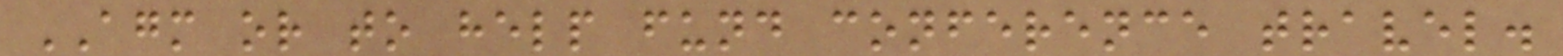AGM or to help fund conference travel.
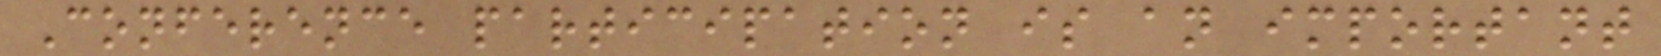Conference participation is an important
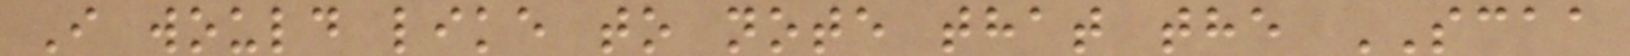I would like to note that the SCAA
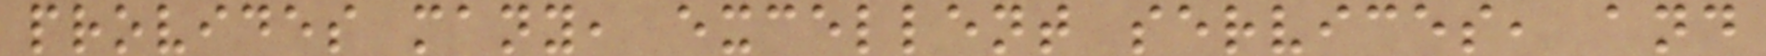provides many, excellent services, and
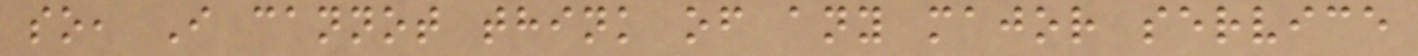so, I cannot think of any major service
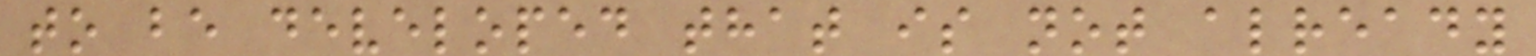to be developed that is not already
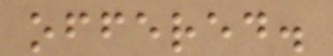offered.
